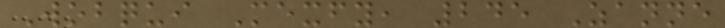Wobqui Mexfy, 245 Zanne
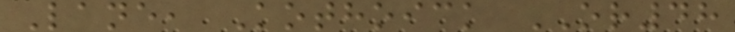Lane, Kothoick OR48
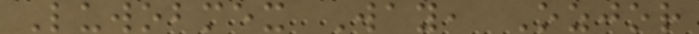Luwobmex Way, Ozjor
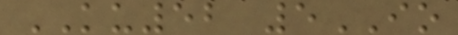KU52 5IO
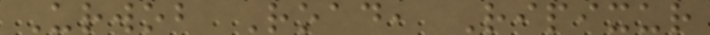Urwob Road, Ripixur
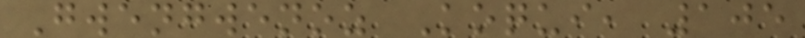Gwengwenoz Koqui, 105
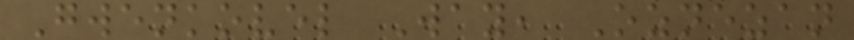Gwenkovel Way, Oznezan
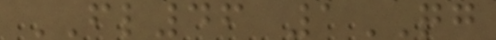FL46 1QG
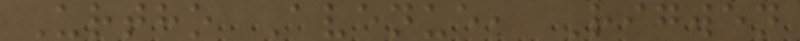Urtho Avenue, Rigwen
